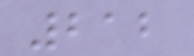212
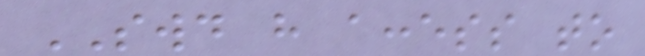SWD have access to
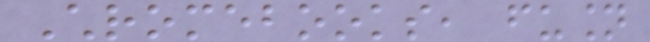Chromebooks, fusion
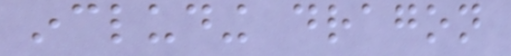including dragon
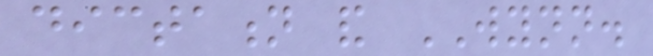dictation and WYNN.
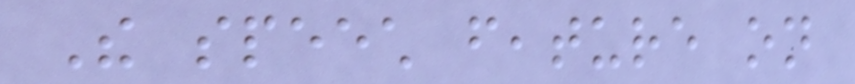The speech feature on
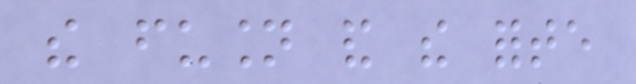the fusion and the forte
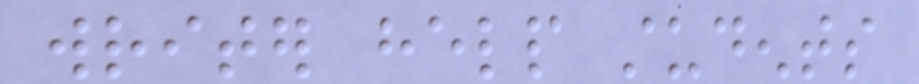writer help students
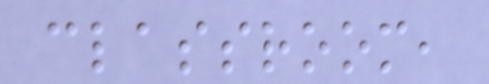classroom,
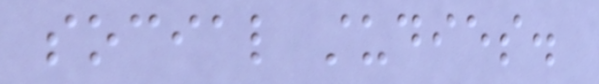social studies.
